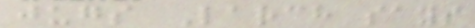jugs Larch says
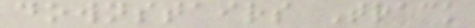downstairs Track
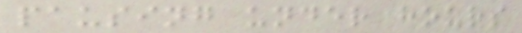pausing under hours
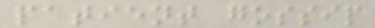patient gossip
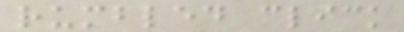rumbled click
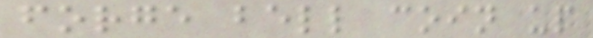forge bell coin up
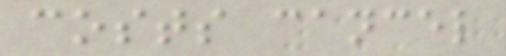costs cancel
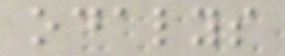odalys
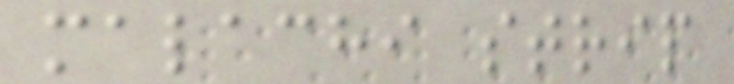malachi strip
